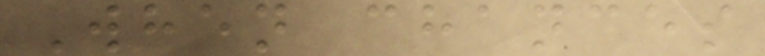When chances
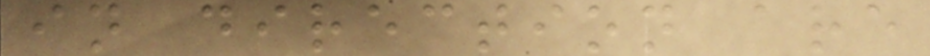in direction are
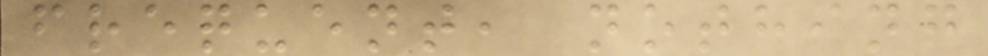frequent, nothing
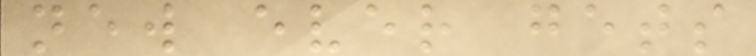new ever gets
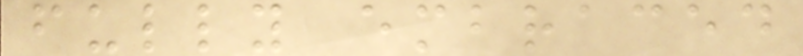fully embraced
